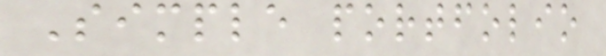Simple portfolio
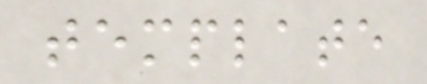template
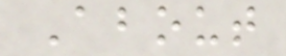About
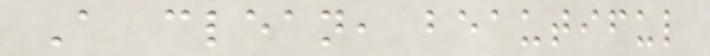A clean, beautiful
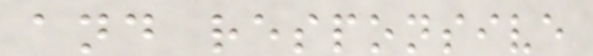and responsive
